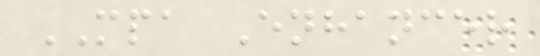MPA Enhancer
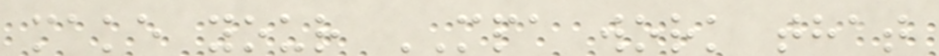make your MPA work that
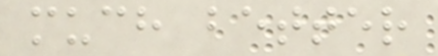much better
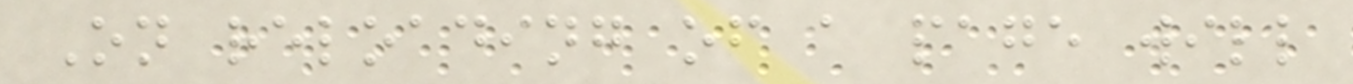On reloading of a page will
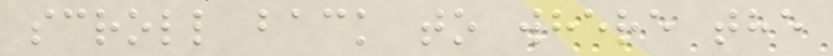scroll back to where the
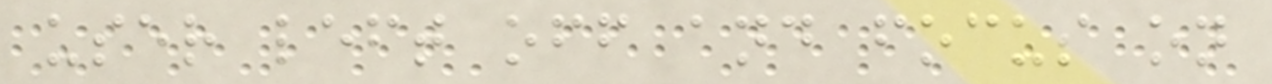user left off and focus on
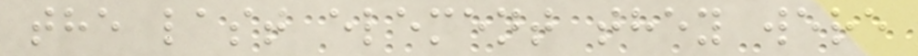the last element they were
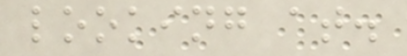looking at.
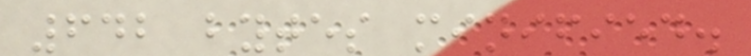642 bytes minified.
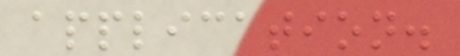application.
